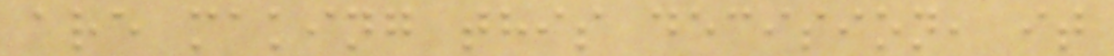are making this decision, it
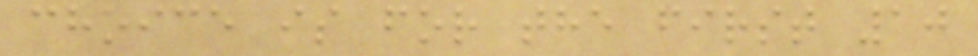choice is for the first 10
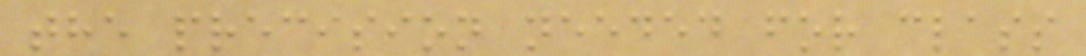the precision needed for class
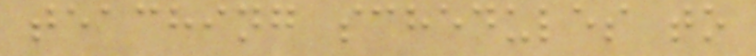teaching schedules to
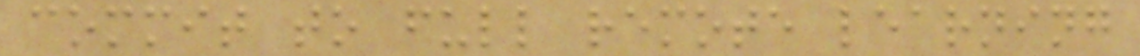commit to full remote learning
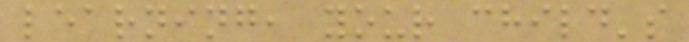learning, your child's
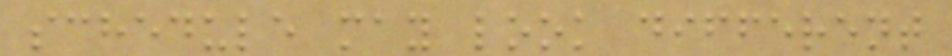schedule may look different
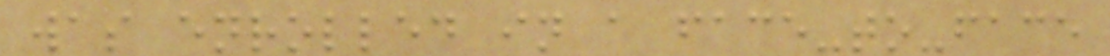was enrolled in a face-to-face
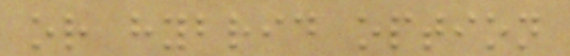or hybrid option
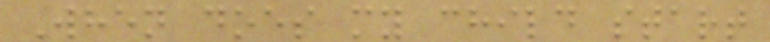When does my child start
